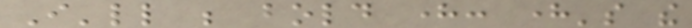I'll be bold here: here's the
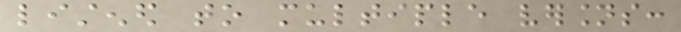listened to multiple versions:
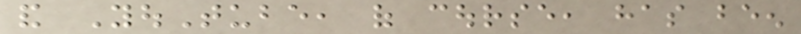and YouTube, of course, has been
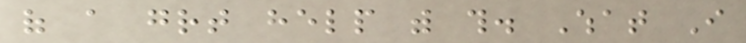of a great help with this. What I
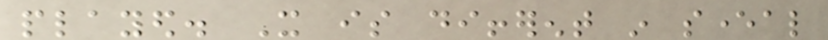played. It is different in several
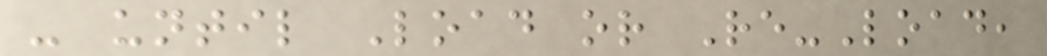- until Load or Re-Load,
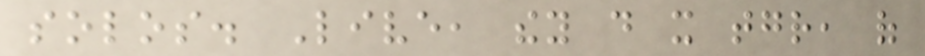solos. Live, they do it together, of
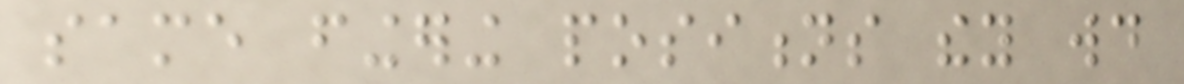same fingering positions they would
